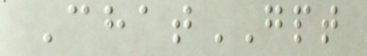ChatGPT
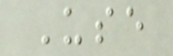Use
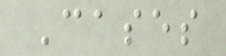Cases
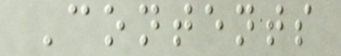Contents
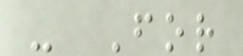- For
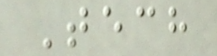Tech
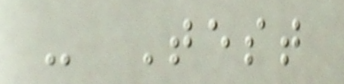- Test
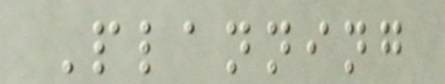Planning
